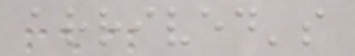arrived's
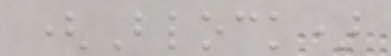(Block)
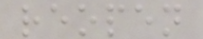reopen
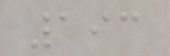193
